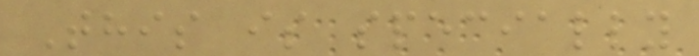This is specially
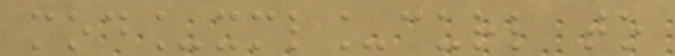mod_xml_curl to
